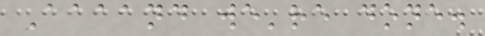Aaaand we're done.
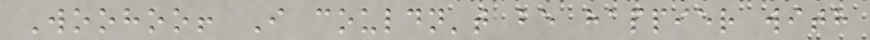Woohoo! I couldn't be happier with
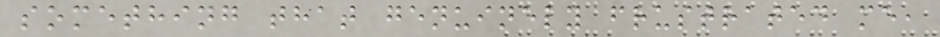something that genuinely frustrated me,
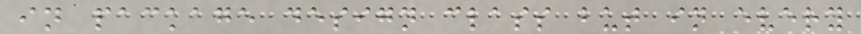in package design class but in every
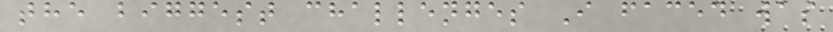the biggest challenges I faced was
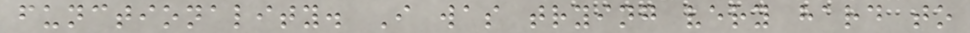functionality. I was trying very hard to
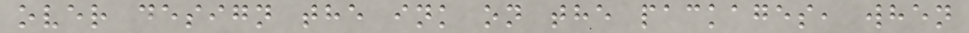over design the ink on the packages, when
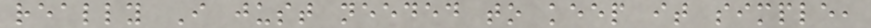really I just needed to keep it simple,
